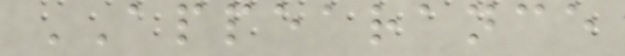APPEARANCE
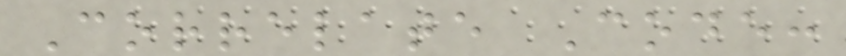Correlate Code:
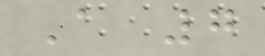A 7
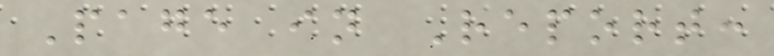Page in Report:
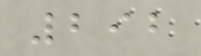292
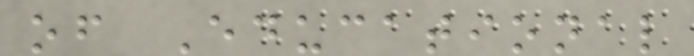of Educational
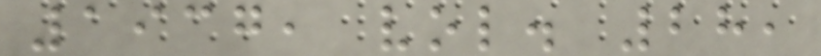1937, vol. 28,
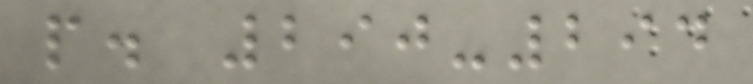p. 290-294
